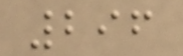296
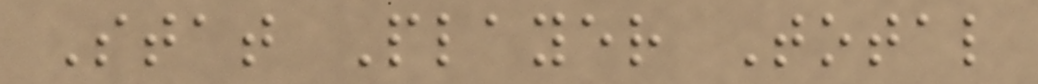Stat Player Total
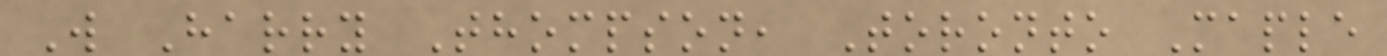W Harry Thompson, Toronto Maple
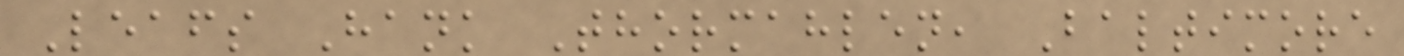Leafs Hank Thormahlen, Baltimore
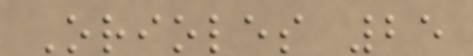Orioles 25
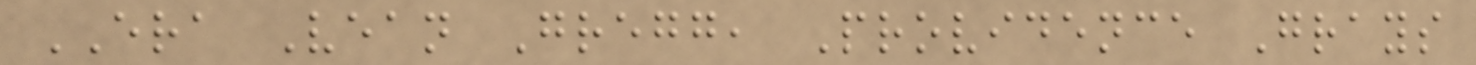ERA Vean Gregg, Providence Grays
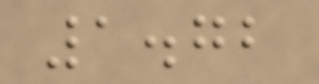1.72
